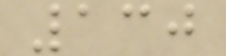130
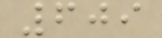609
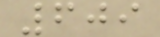609
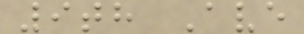9th Ave
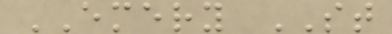EMERY ST
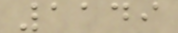1149
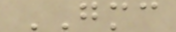GMC
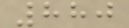880
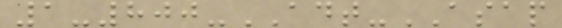1-800-ADT-ASAP
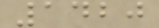1420
